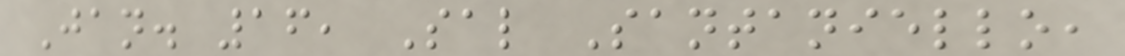Jan. 16, Sal Santaniello,
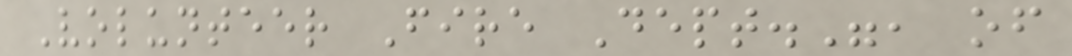Volunteer Fire Dept.", of
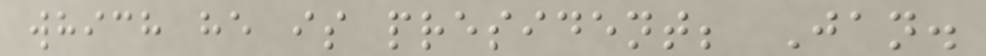which he is president; Jan.
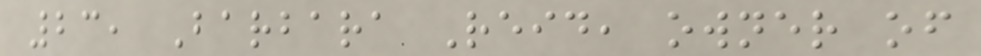23, Barbara Reid, owner of
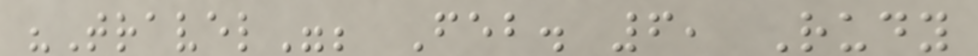"Travel"; Feb. 6, Rudy
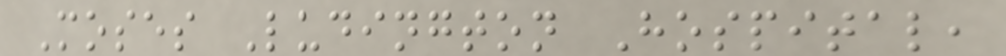Moses Ludington Hospital,
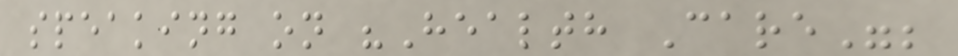speaking on "Health Care";
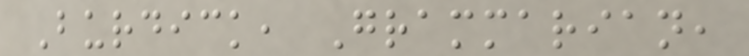Burdick, Grammarian,
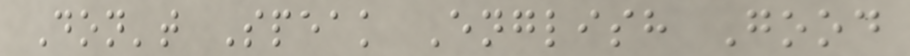Don't Speak English Good
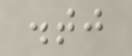.tj
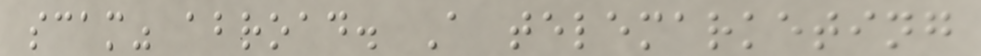scam" abroad. A telemarketing
